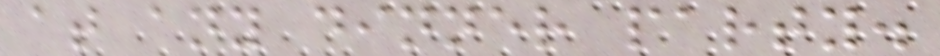at any dinner party.
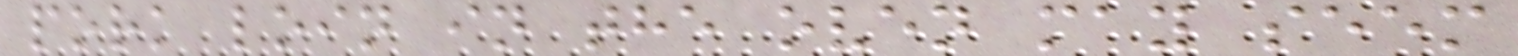pork loin in the oven may seem
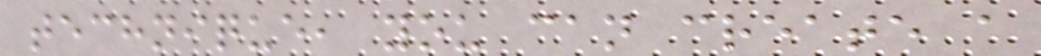technique, you can create a
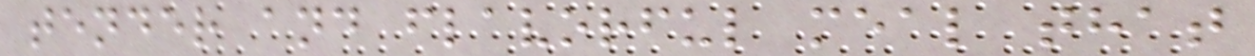tender and flavorful meal that
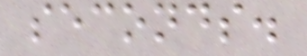seconds.
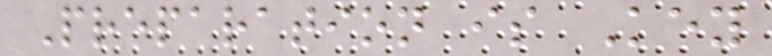Preparation is Key
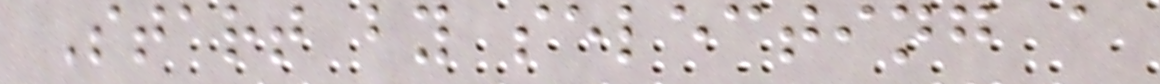Start by selecting a
